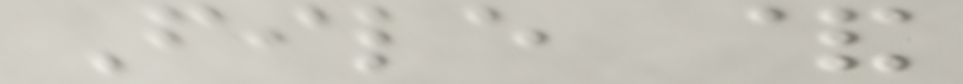File &
